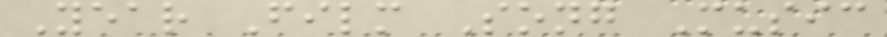Year Film Song Music
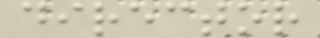director
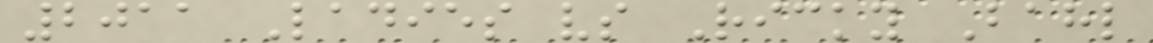2011 Ladies vs Ricky Bahl
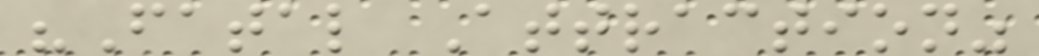"Fatal Attraction"
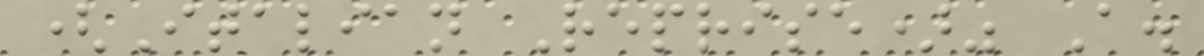(Italian Reprise)" A.
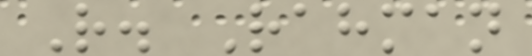R. Rahman
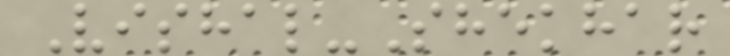Vishal-Shekhar
